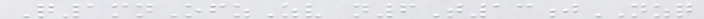Q1mnOfzZv n6T13jNZQ
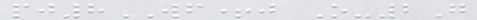pj8WF+j O-2G
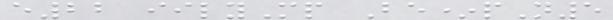e22 iilyMp Be*pN5
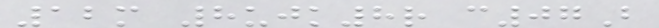12m 8ujk8r c07B
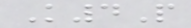K4P
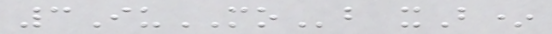3IuMOb xB*
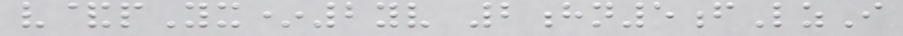v&pYx*2yv 2hn5fLzI
